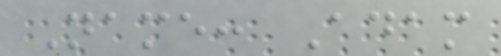Name: Adam
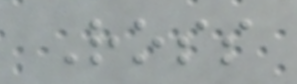Ross
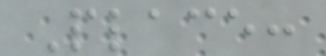Place:
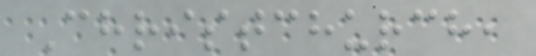Christchurch,
